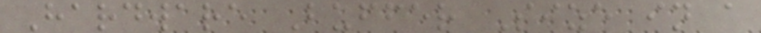Hardware Buffer Size in a
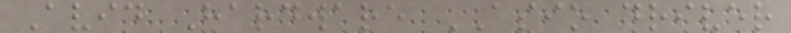Avid Hardware ASIO driver
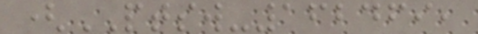(PTSW-162469,
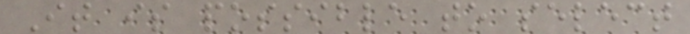It is possible to select
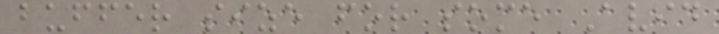buffer size for some Avid
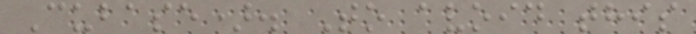Cubase). To avoid this
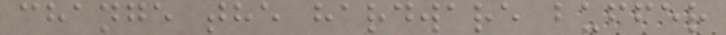change the hardware buffer
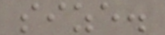size.
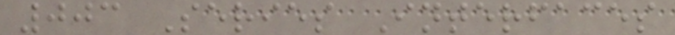003 Series Interfaces
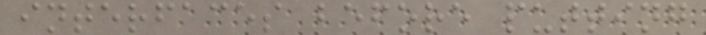interfaces before putting
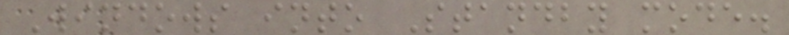Windows into Standby mode.
